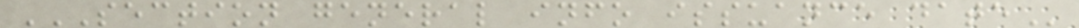SECTION GENERAL INFO ISSUANCE DATE
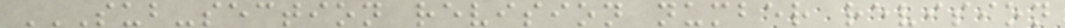SUB-SECTION REVISION NUMBER REVISION
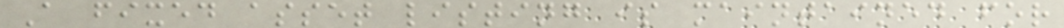A fixed asset listing is maintained for
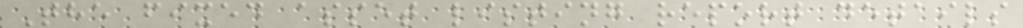The fixed asset listing report details
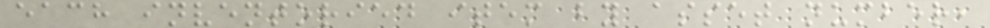each inventoried item by asset number,
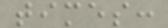times:
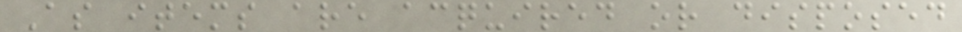As items are acquired or disposed
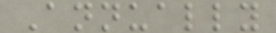Annually
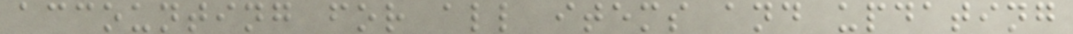accounting for all items and updating
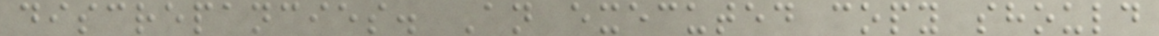discrepancies. An executed copy should
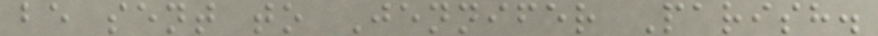be sent to Jennifer Parish.
